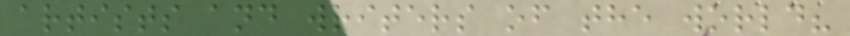artists and writers of the world?
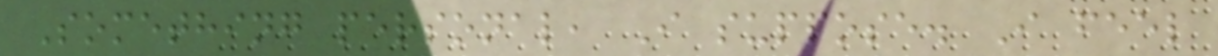Something personal, I suppose. I feel
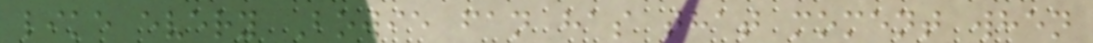like every Bowie fan has that moment when
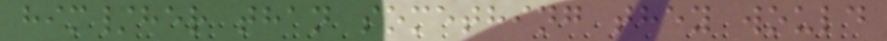him/her than something they would
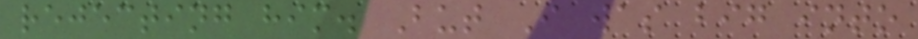rejecting him. But I was big into
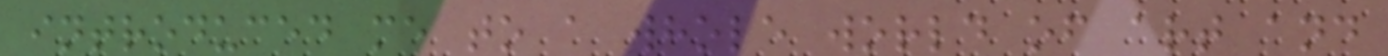introduced me to a whole world of art and
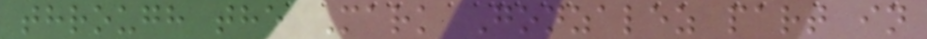through the Mark Gonzalez part in
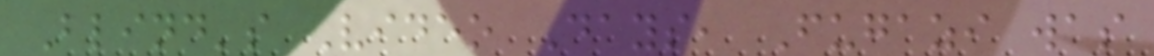Blind's Video Days, Fugazi was
